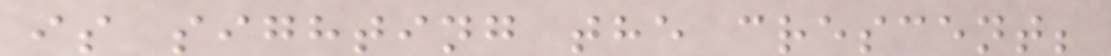is sighting the crescent;
